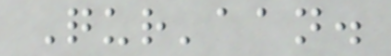Qur'aan.
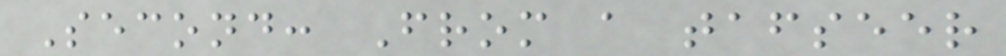Second: From a tafseer
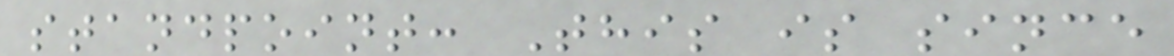standpoint: This is since
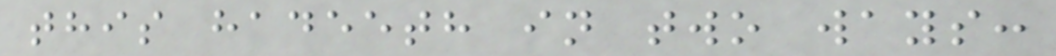this hadeeth in two ways:
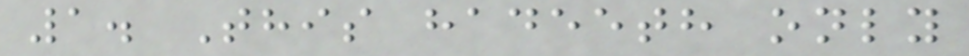1. This hadeeth only
